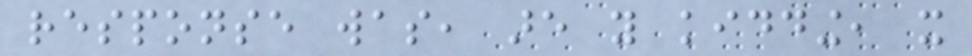response was, are you kidding, it
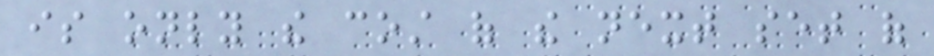is only the cost of the next set of
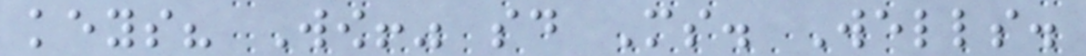keys? Wow!" said Ms. Wells.
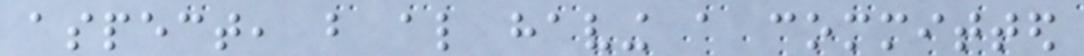aspect, but also having a committed
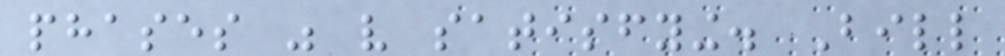phases was very satisfying. Bill
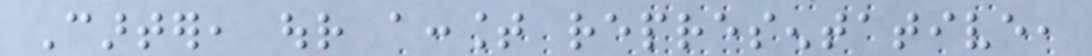Carter, our account representative,
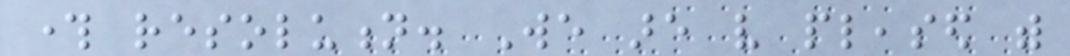through resolution. We are very pleased with
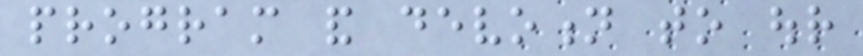program and devotion to our
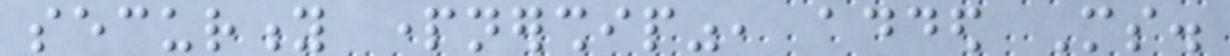security partnership", added Ms.
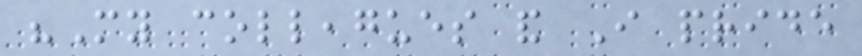"My colleagues and I pride
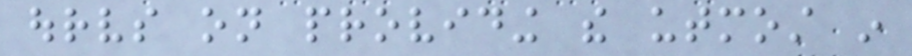ourselves on providing the utmost in
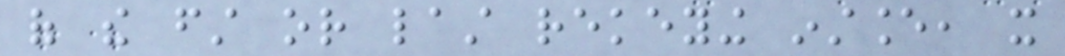of the first or last rekeying instance, it
